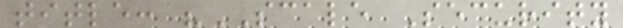title: "SCALE Security
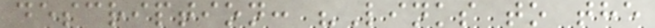description: "Links to the
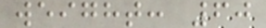weight: 60
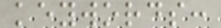keywords:
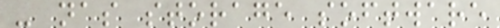- nas storage software
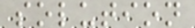solution
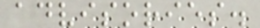advisories.
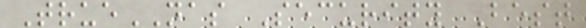TrueNAS Security Best
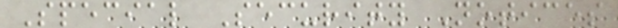Special Security Notices
